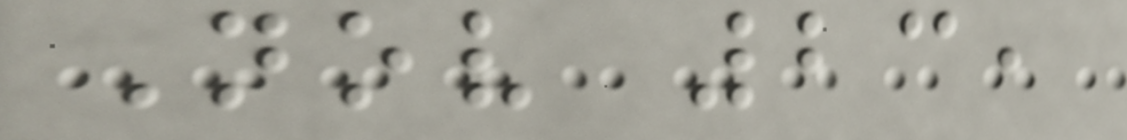Nov 23,
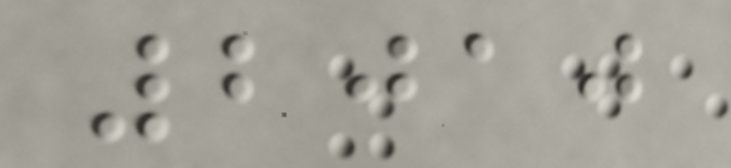2010
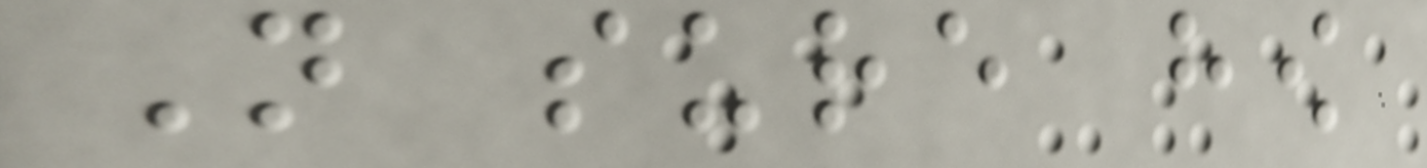Not sure how
